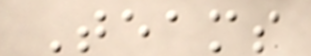Teams
